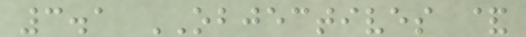3.1 OBJECTIVES &
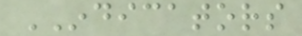INDICATORS
